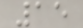15
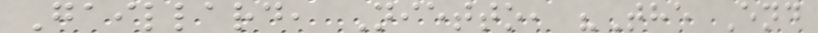Gaillard, Nietto, "The End
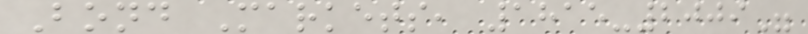Bond Markets, 1815-2009"
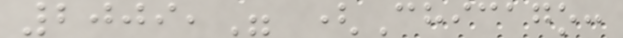2009," (Chicago:
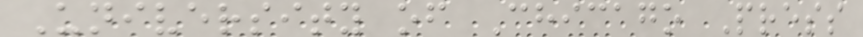University of Chicago Press
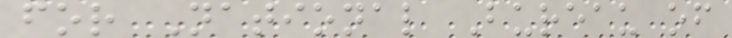for National Bureau of
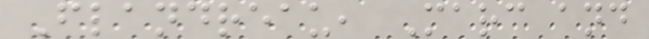Flandreau, Marc and
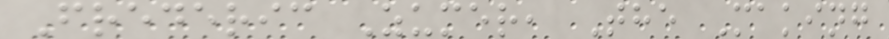Frederic Zumer, The Making
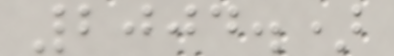2004.)
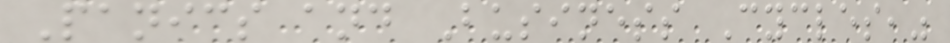Panics and Business Cycles,"
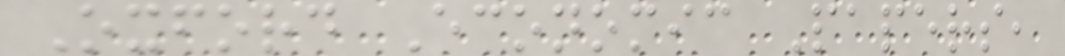Oxford Economic Papers,
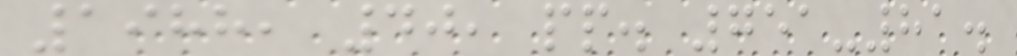1988, 40, pp. 751-81.
